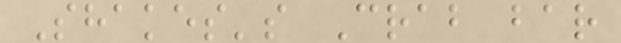Shakes's Crab bar
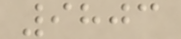9803
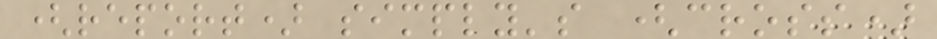(report) simply's (cross)
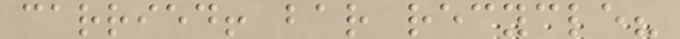carried! bar recycle?
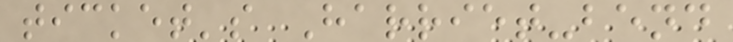ticket's Harriet-bend
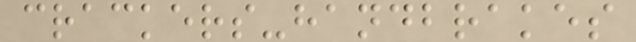crackers-handbrakes
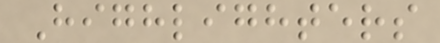Highlighters
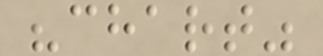"chart"
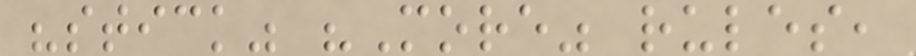"stick" "More" rules,
